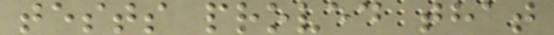tests proved that
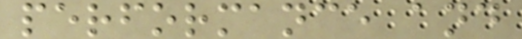performance and
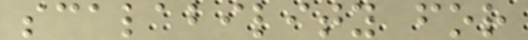scalability for
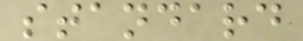standard
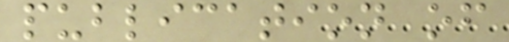publication of
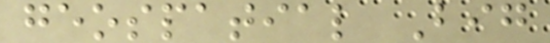geospatial Big
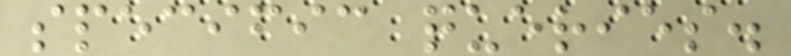specific queries.
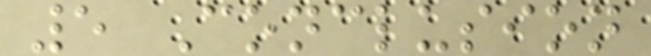5 Conclusion
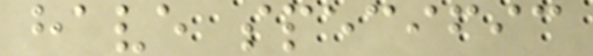have specific
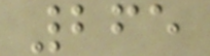265
